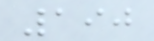190
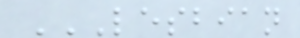LESBIAN
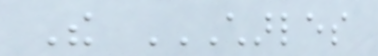The CHARLES
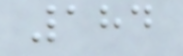184
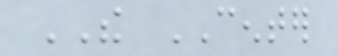THE CENTER
